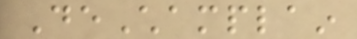DeChamplain
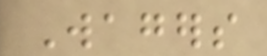Wagers
